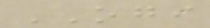OGI
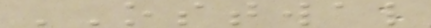OSTWAL
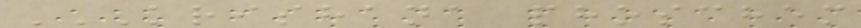KRISHANA PHOSCHEM
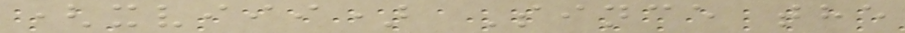(xviii) Since the
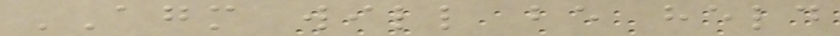AGM will be held
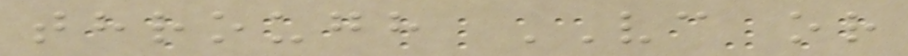through VC or
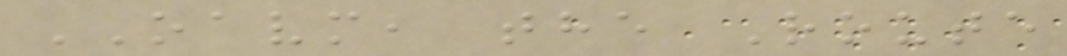OAVM, the Route
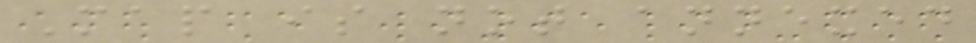Map is not annexed
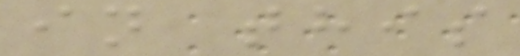in this
